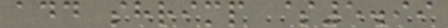add shrimp $5.99
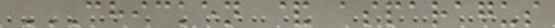CHICKEN & ASPARAGUS
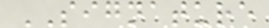SIGNATURE
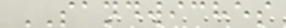SANDWICHES
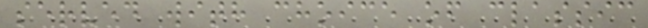served with choice of classic
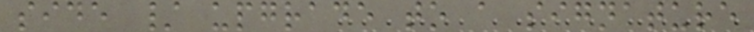side / upgrade to a signature
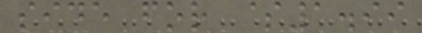side for $1.99
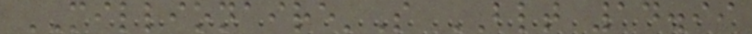MILLIONAIRE'S BLT 14.99
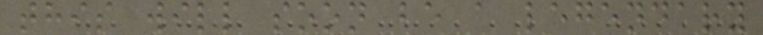this will soon be a legendary
